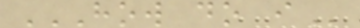HOW DO I
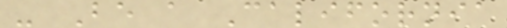- Be a California
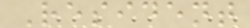Resident
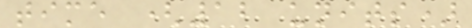time (12 units)
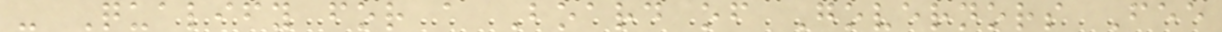- Qualify for a Board of Governors Fee
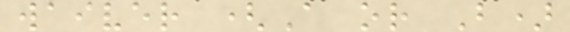waiver (A or B)
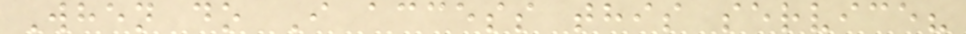When do I access this service?
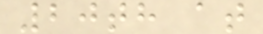20th at
